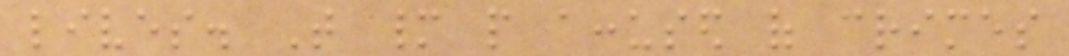lives. That many people accused of crimes
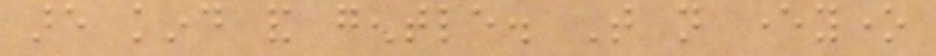are kind and gentle. That not everyone
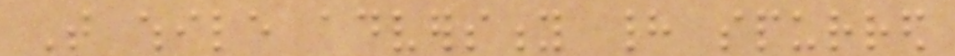That while adversity had spurred
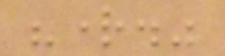"right."
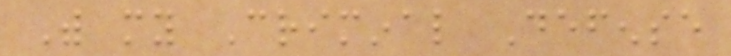With my Criminal Defense
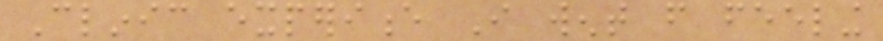Clinic experience I went from feeling
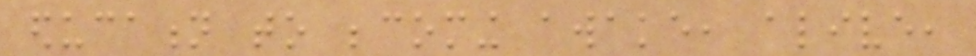education to becoming awake, alive,
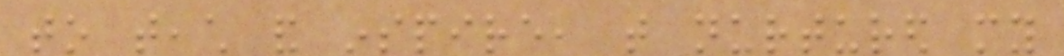to teach and inspire, that nurtured my
